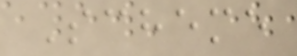Scheme
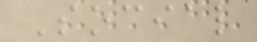Social
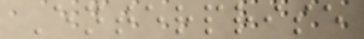Enterprise
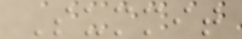Summit
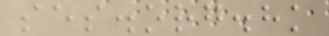ses.org.hk
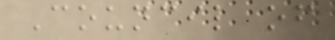Council of
